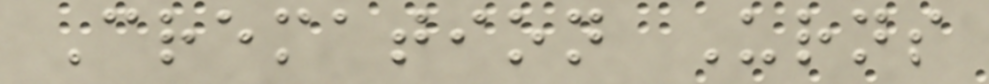Cremation Urns
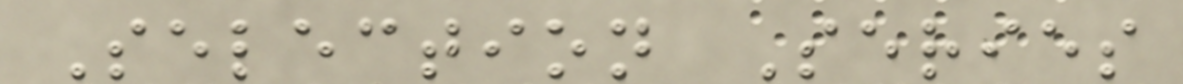Selection Series
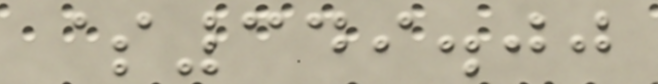$349.00
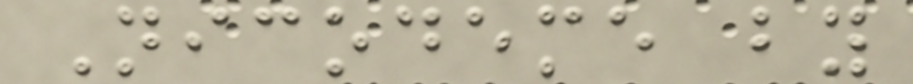Nicodeme by
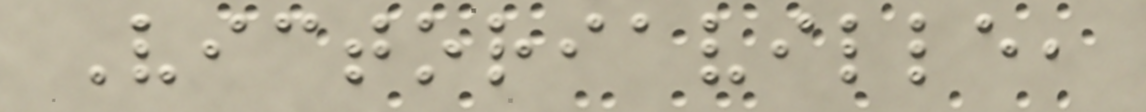Victoriaville,
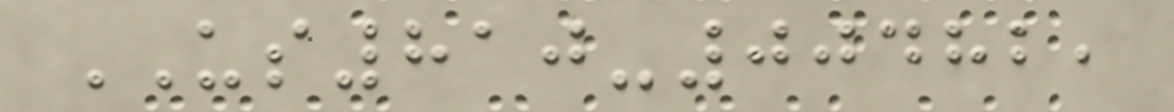US810-00482,
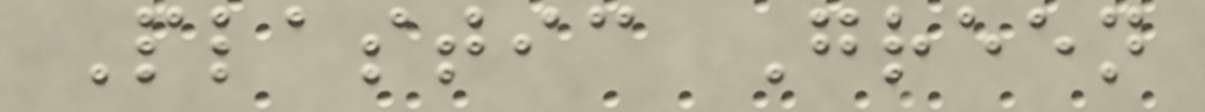Plastic Green
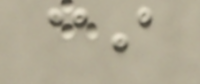ci
